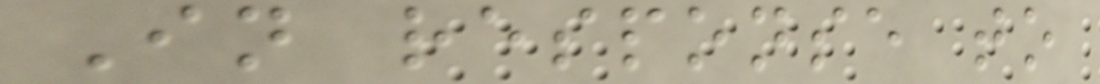In response to
